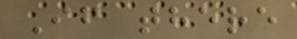If there
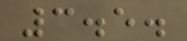3.5.
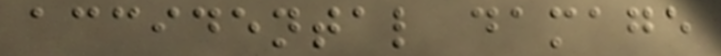accidental damage
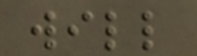will
